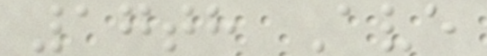17th Ave
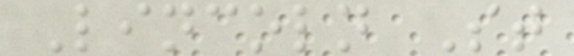Lincoln St
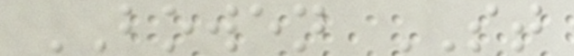BOWEN ST
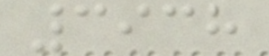3938
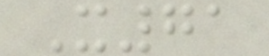X71
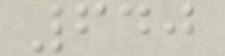640
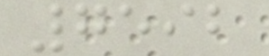7592
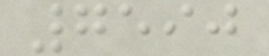7590
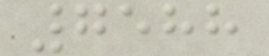7588
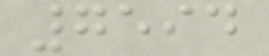7594
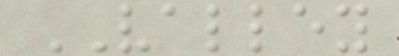VALLEY
